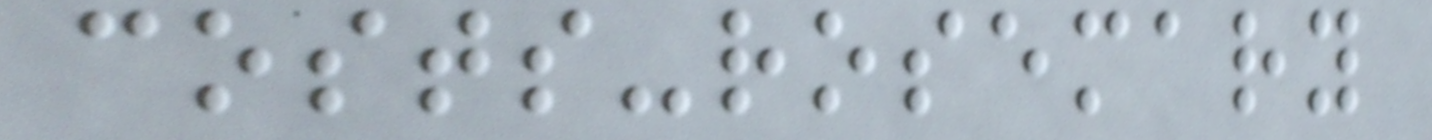costs-rosemary
